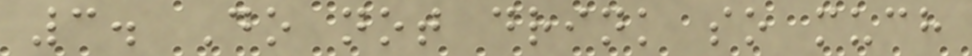3. Do not drink so much
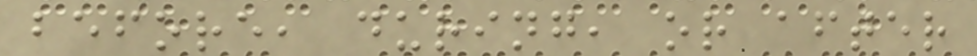before, during, or after
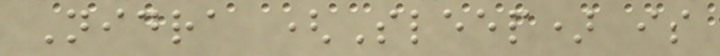Nidra (Sleep) is
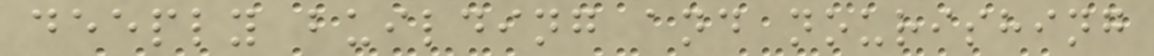deeply building and nourishing
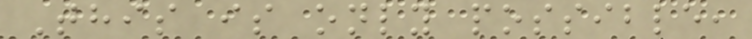This is only possible,
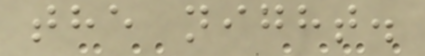the night.
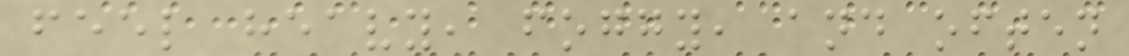feel heavy, foggy, and often
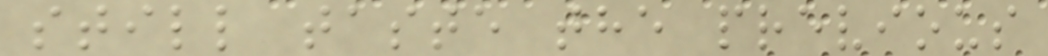still taste the previous
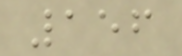156
